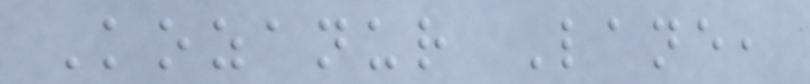Kozanur Lane,
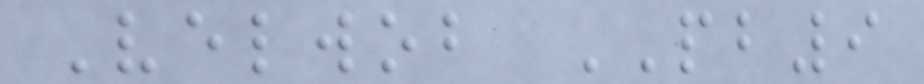Velwob PB9
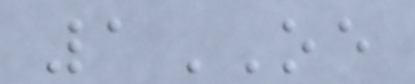1OE
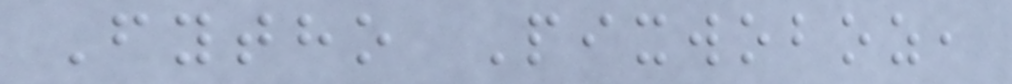Fytho Pixwoboz,
